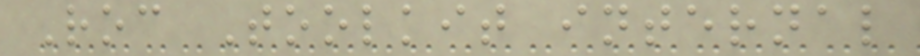Roc Toolkit internal
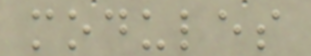modules
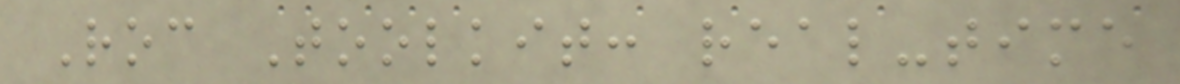Roc Toolkit: real-time
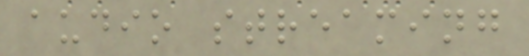audio streaming
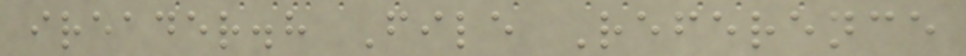ireader.h File Reference
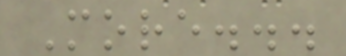More...
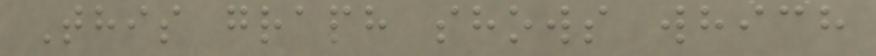This graph shows which
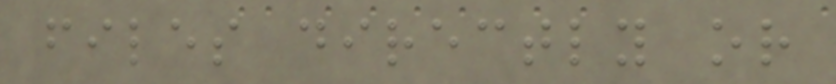files directly or
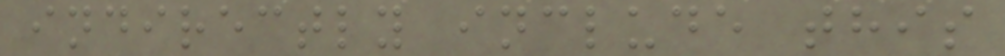indirectly include this
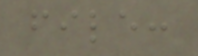file:
